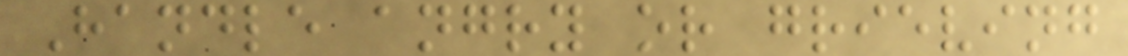Handle angry or grieving
